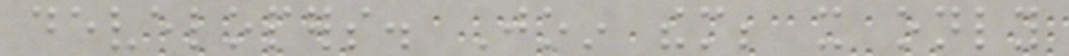developers. Join them; it only
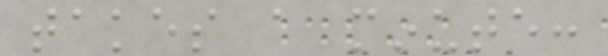takes a minute:
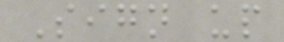Sign up
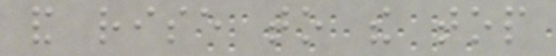and rise to the top
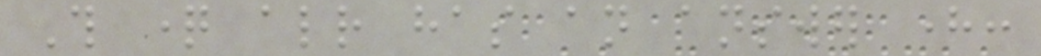This question already has an answer here:
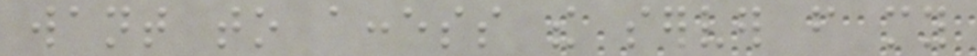want to access the server from my
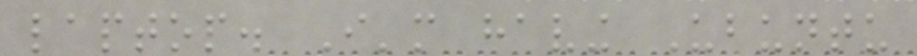laptop. I'm having Ubuntu
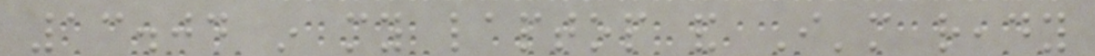13.04 in my laptop and I'm ready
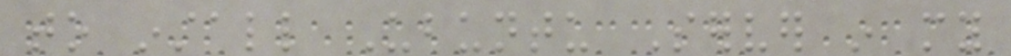to install Ubuntu Server in my
